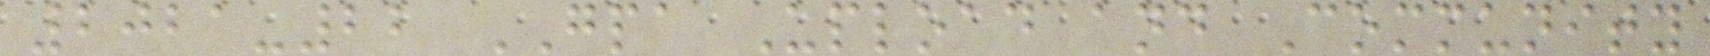2021-22 GPA Upload and Community
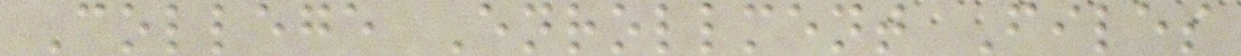College Enrollment Files
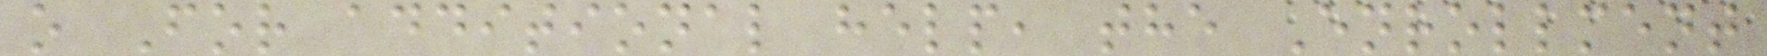o For additional help, the Enrollment
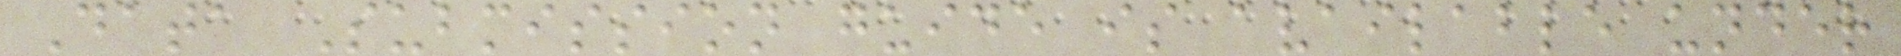Data Submission guide is available under
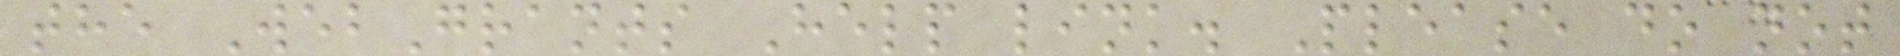the WebGrants Help link. Please do not
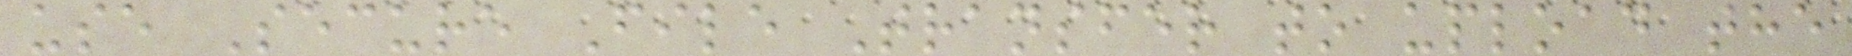use Secure File Transfer to upload the
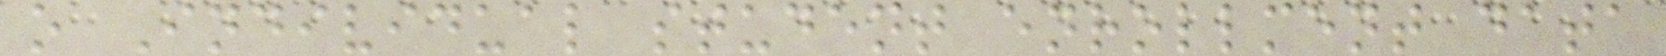o Individual student enrollment data
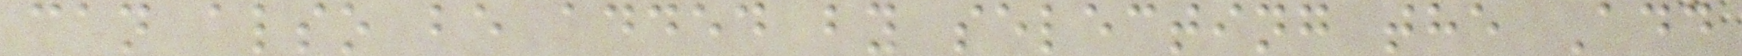can also be added by selecting the Add
